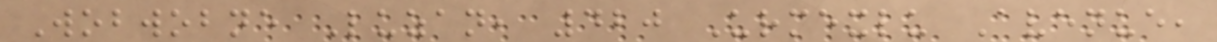Wobwobne Luzan, 420 Urmexlu Avenue,
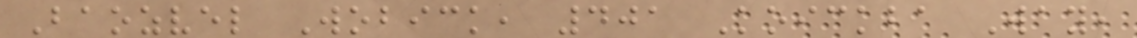Baozvel Wobick, 401 Koickba Way,
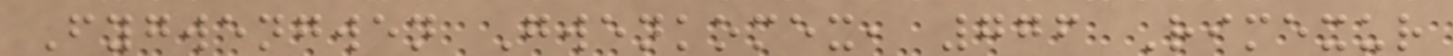Fygwengwen Gwenkomex, 776 Rimexur
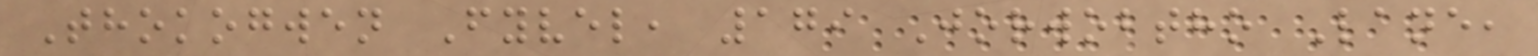Thokogwen Fyvel, 179 Jorwobtho Lane,
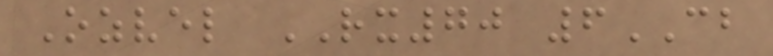Ozvel RX70 6CB
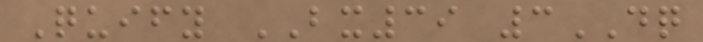Quify BX39 3DQ
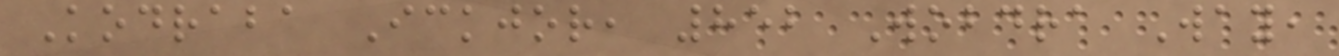Kodraba Ickjor, 852 Wobdra Way,
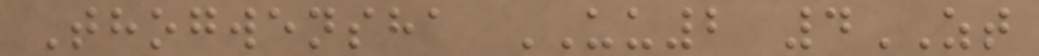Thogwensha UU2 4ZT
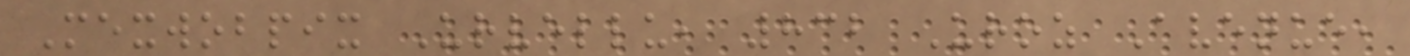Mexwobpix Urvellu, 832 Uroz Avenue,
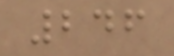246
